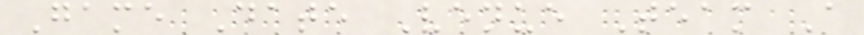Game Date Venue Team A
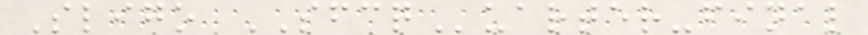Sligo SFCQuarter-final
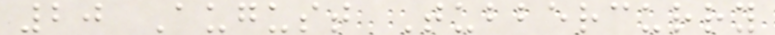20 August Tubbercurry
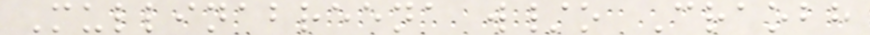Mullinabreena w/o Craobh
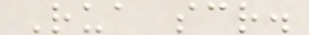Rua scr.
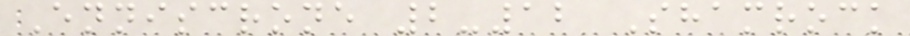Enniscrone 2-12 Shamrock
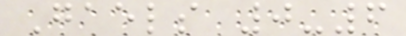Gaels 0-6
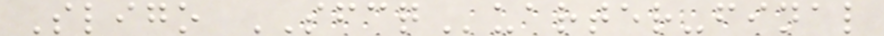Sligo SFCQuarter-final
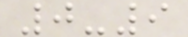0-9
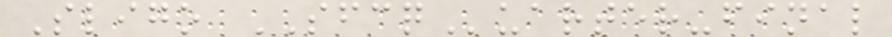Sligo SFCQuarter-final
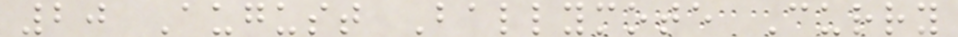20 August Ballymote Curry
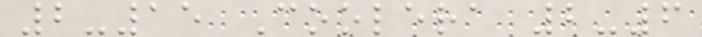2-15 Coolera 2-6
